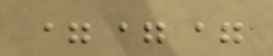===
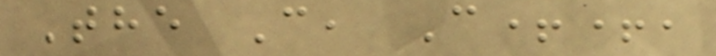The C, C++,
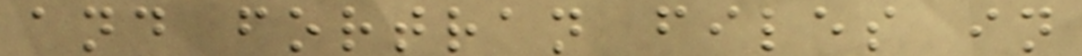and fortran files in
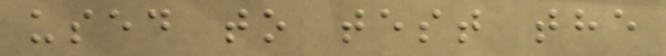used to test the
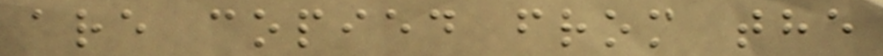are copied from the
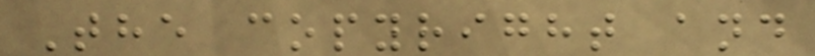The copyright and
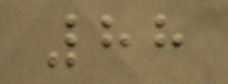88
